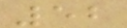52
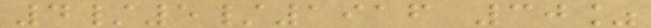4/5/1916 30%
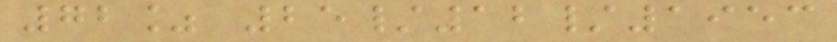72% 25/12/1953
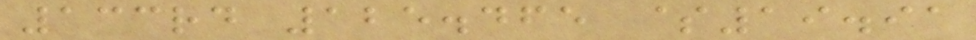133rd 125.465 $19.91
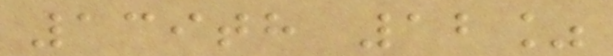139th 12%
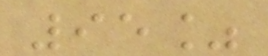95%
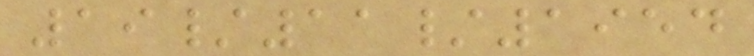19/11/1954
